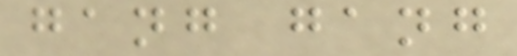gang gang
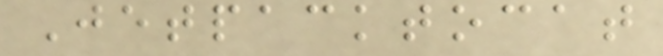Jetpacktocat
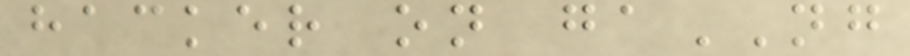hacker on gaNG
